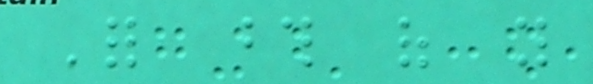For those of you
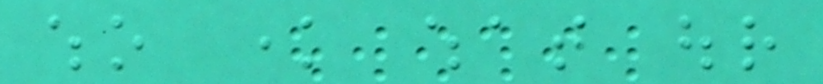who know what our
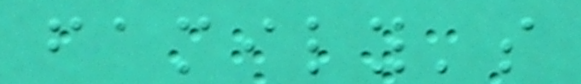family's
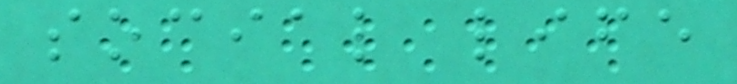social life
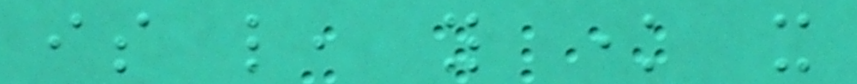is like, you know it
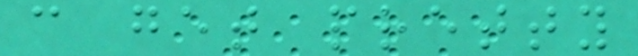can get pretty
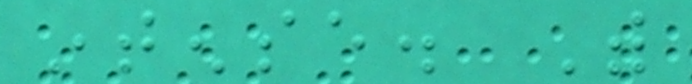intense. With
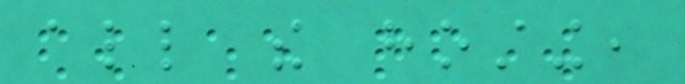all the hosting,
